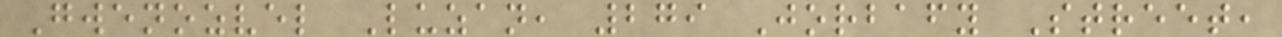Gwenozvel Luzan, 279 Jorbafy Street,
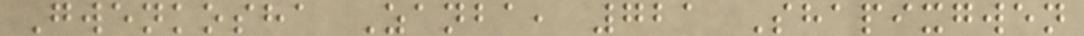Gwenkosha Zanba, 721 Shapixgwen
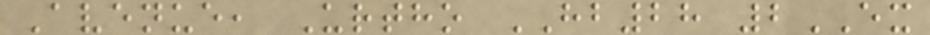Avenue, Urtho HB28 2EX
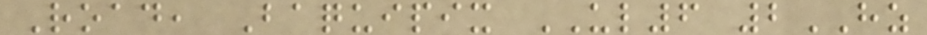Road, Baquipix UL6 2HZ
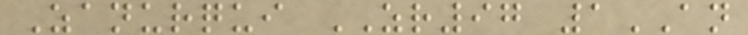Zanurqui ZR97 1AN
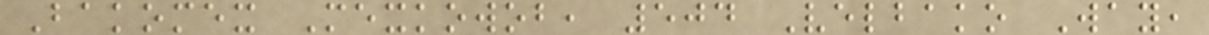Bakomex Mexkowob, 504 Velbako Way,
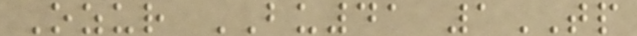Ozur BU41 1TP
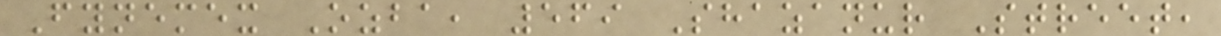Fynemex Ozba, 569 Shazanur Street,
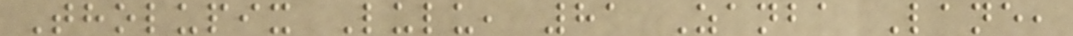Tholupix Lulu, 81 Zanba Lane,
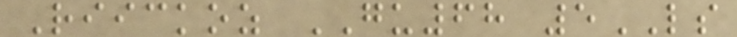Riickoz GU68 5LS
